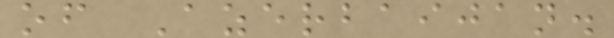of Azerbaijan.
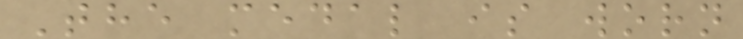The medal is worn
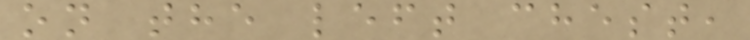on the left chest,
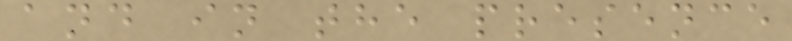and in the presence
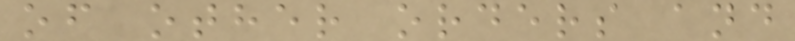of other orders and
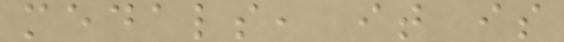medals, it is
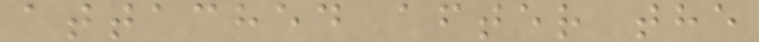attached after the
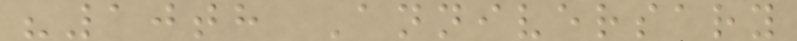"10th Anniversary
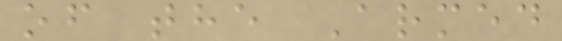of the Armed
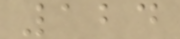124
